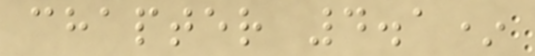chapter 4.1*
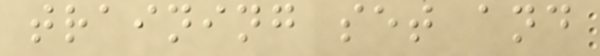training set and
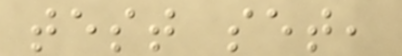test set,
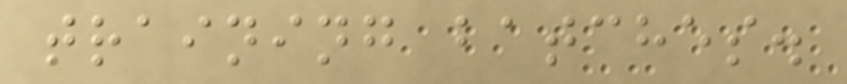training batches.
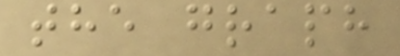the graph
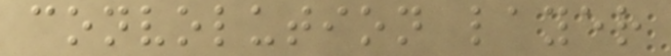convolution layer
